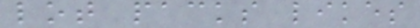lot packs likes
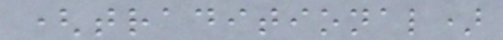(traditional)
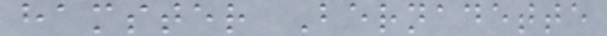hamster Bernadette
